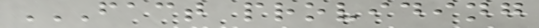FACT PROVIDING
